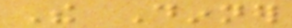The Dinner
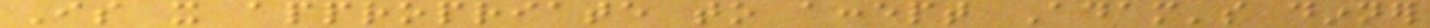Is it appropriate to accept Adam's dinner
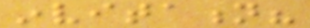invitation?
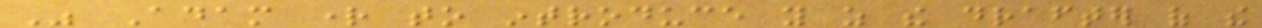Was Adam right to introduce you as the drafter of the
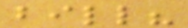bill?
